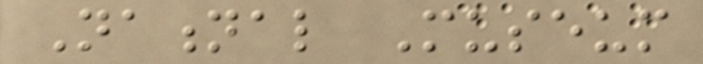National Museum
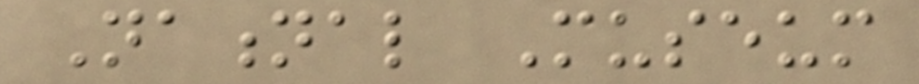National Museum
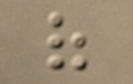of
